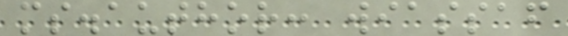ms.author: wiassaf
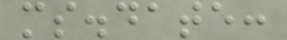ms.date:
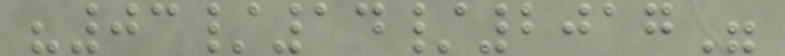"03/14/2017"
